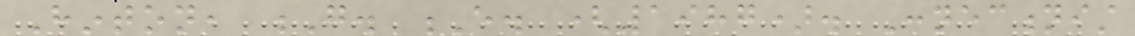Hinton, G. E. (1987). Connectionist
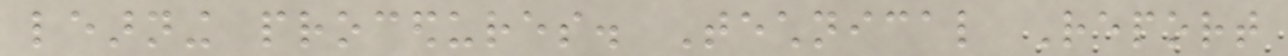learning procedures. Technical Report
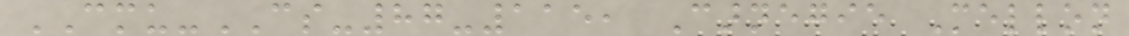CMU-CS-87-115, Carnegie Mellon
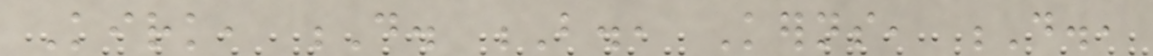Kirk, D. B., Kerns, D.,
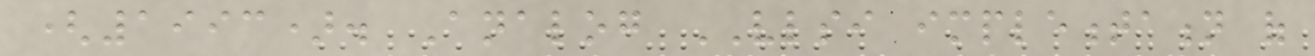(1993). Analog VLSI implementation of
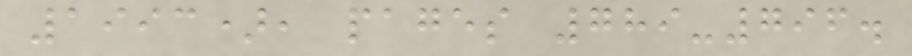1993), pages 789-796.
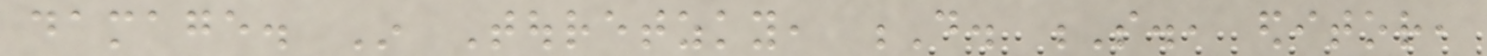damage. In Touretzky, D. S., editor,
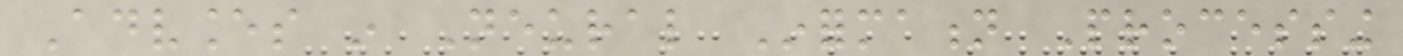Advances in Neural Information Processing
